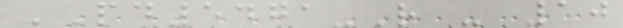PD5471-R - 10
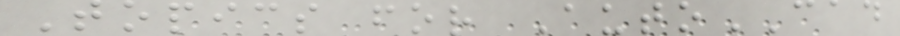Topics for AutoCAD
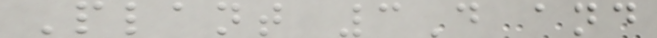Plant 3D and
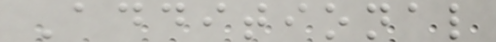Additional
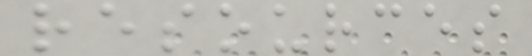resources
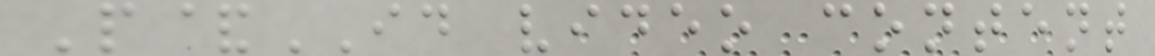P&ID video content
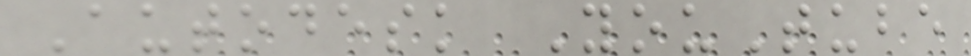Autodesk YouTube
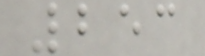253
